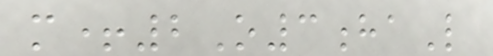m+2O3haL
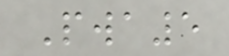Pwa5
